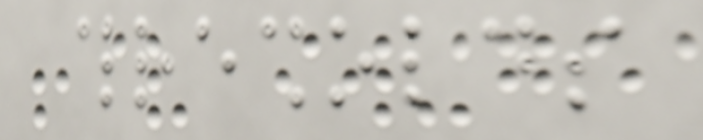thresholds
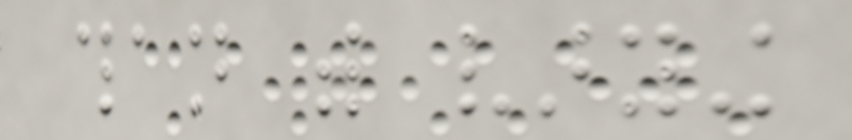than with varying
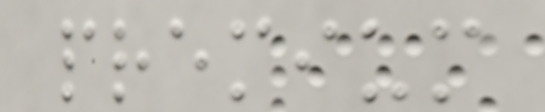premium
